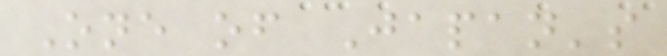One of Japan's
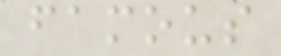famous
